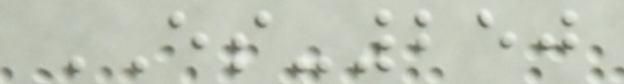ES-250
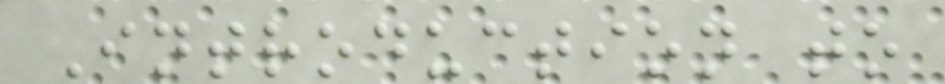Introduction to
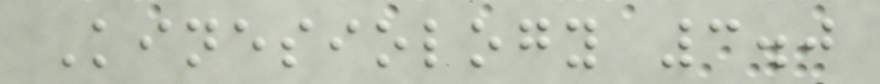Kinesiology 3.0
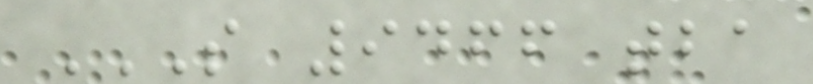S 9466 TBA
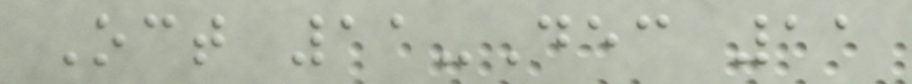Oct 11-Dec 11
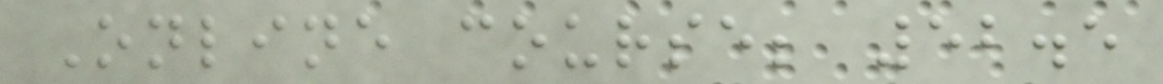Online course; 52.5
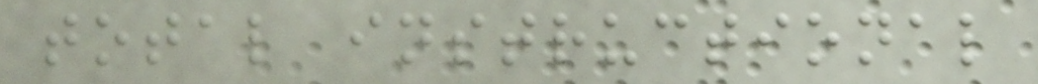total instructional
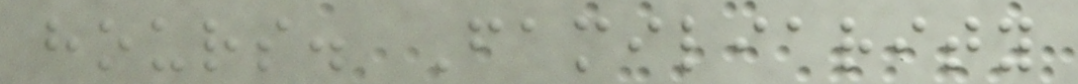hours. Familiarity
